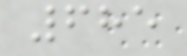685
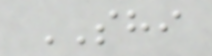SHI
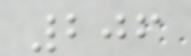206
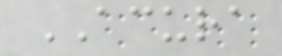ACURA
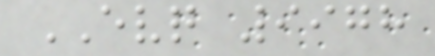EVQ 9978
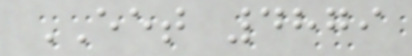EET 4879
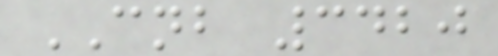CNB 3420
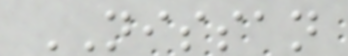NISSAN
